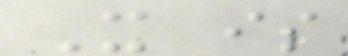It is
